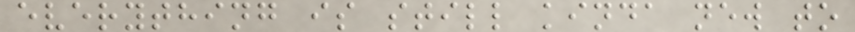everything is still kinda new to
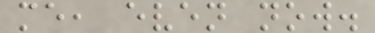me, even now.
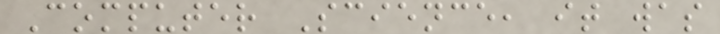Computer Science, it was
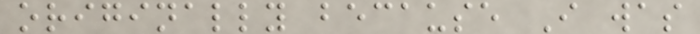originally because I was
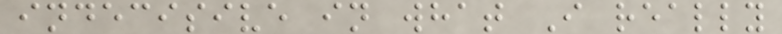indecisive in what I really
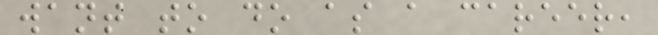want to do as a career,
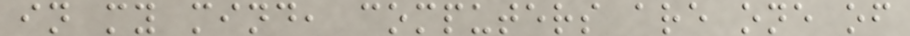in my mind, computers are one of
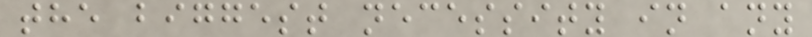the biggest necessity in any
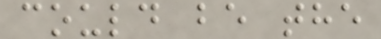could be the
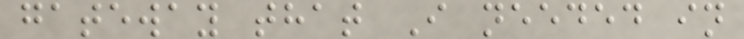gateway that I needed in
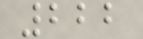222
